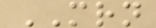MRN
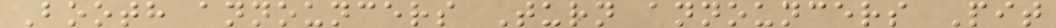Booth announcers Turn announcers Pit
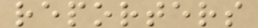reporters
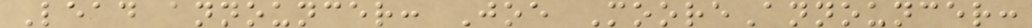Lead announcer: Joe MooreAnnouncer:
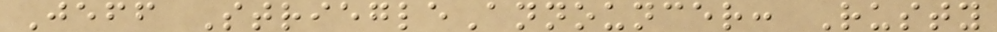Jeff StriegleAnnouncer: Rusty
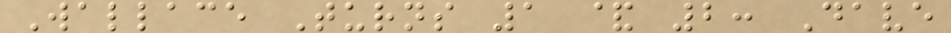Wallace Turns 1 & 2: Dave
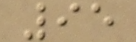95
